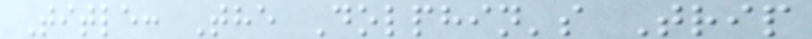Title: The Dolphin's Trip
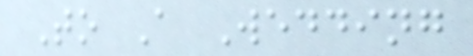To A Wedding
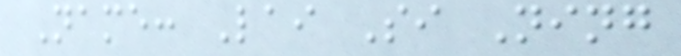Name: Lai Si Ning
